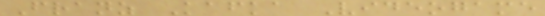Franz Kafka Videogame
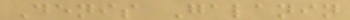Denis Galanin
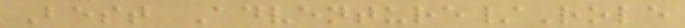Best Adventure/Role
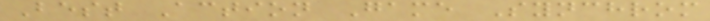Best Action Game Synchrom
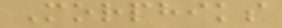Morphiks
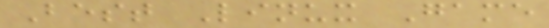Best Linux Game
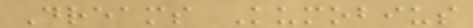Dreams Kumobius
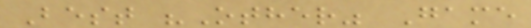Best "Other" Game
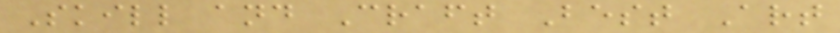Skill and Craft Best Art
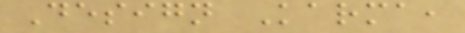Design Karma,
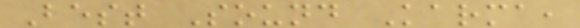Best Sound Karma,
